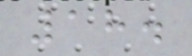18.
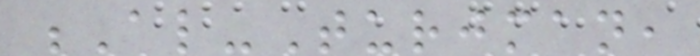Al-Turjman,
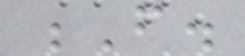F.
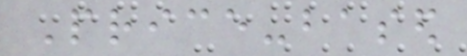Price-based
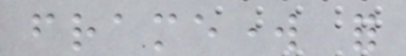framework for
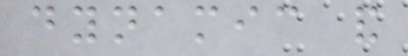dynamic and
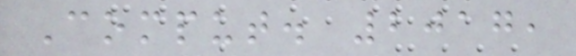Comput. 2017,
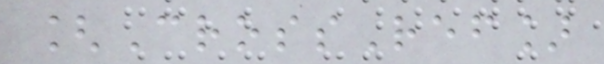[CrossRef]
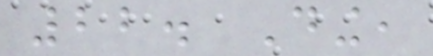22. Ding,
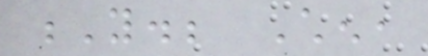Y.; Chen,
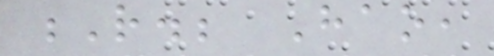R.; Hao,
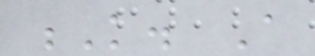K. A
